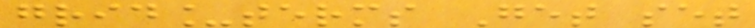grid_terms Get set
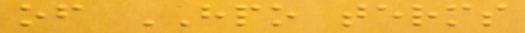of HPO terms
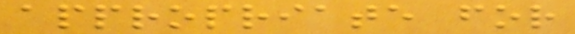appropriate for
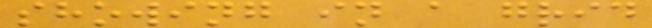showing in a grid
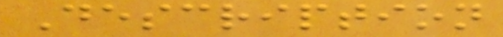Description
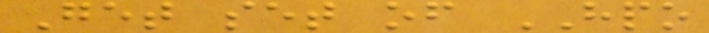Get set of HPO
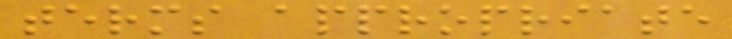terms appropriate
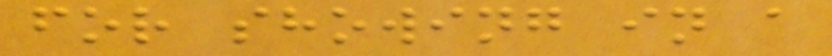for showing in a
